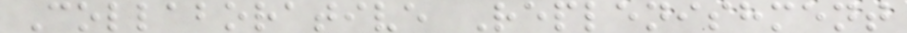Collaborative Replenishment
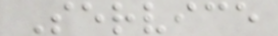Service
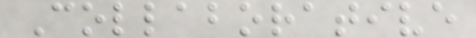Collaborative
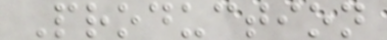Production
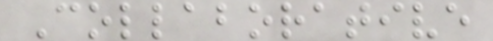Collaborative
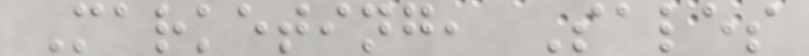Marketing, Sales
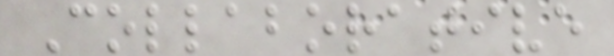Collaborative
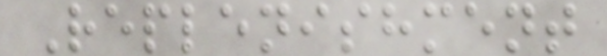Replenishment
